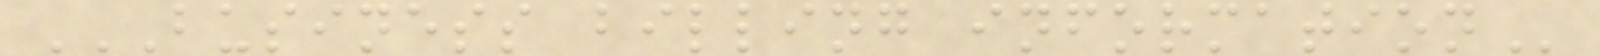BUSINESS BILLING INFORMATION
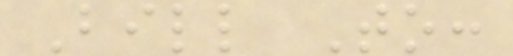Bill To:
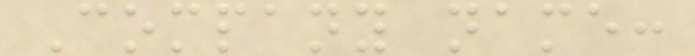Company name:
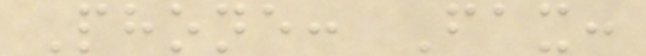Phone: Fax:
